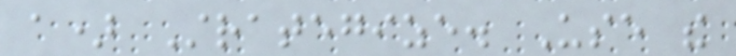a) Strategize. Use the
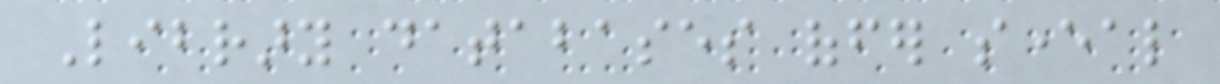Library databases offer several
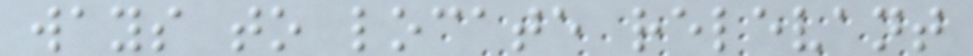ways to locate relevant
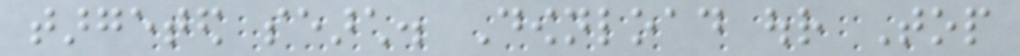targeted search. Download our Top
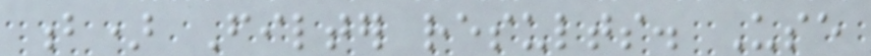b) Filter results. Use
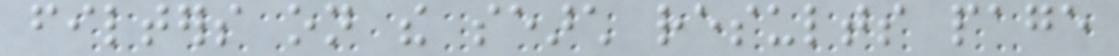filters on the search results page
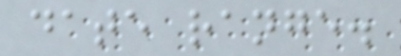date range.
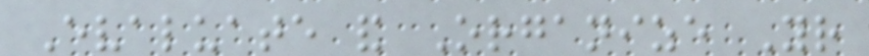Evaluate and Organize Your
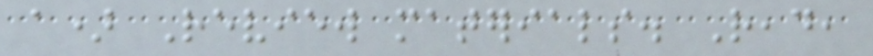a) Review materials. Read,
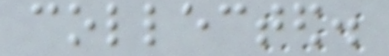collected.
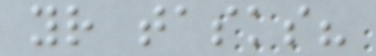your tasks?
